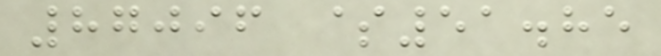87096 $51.85
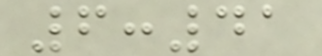6:41
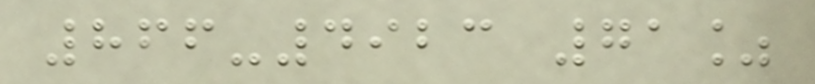866-4923 71%
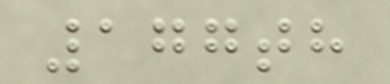177th
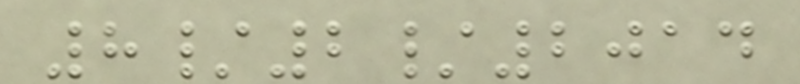8/2/2014
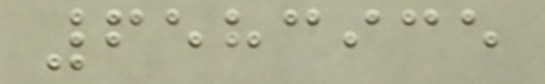6583935
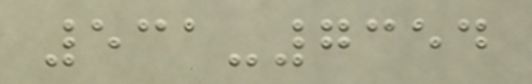531-7354
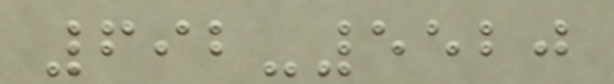692-5520
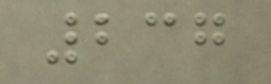237
